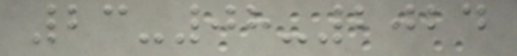23-08-2024
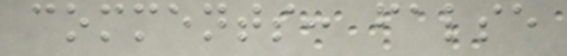comments: false
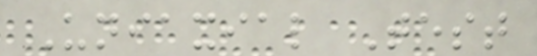Uniaxial Test
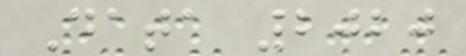Data 2020
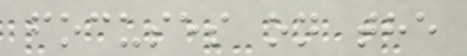focuses on the
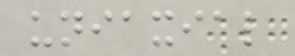uniaxial
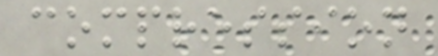compression
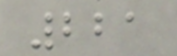221
